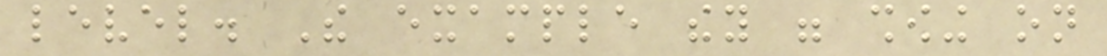level. The example they were showing on
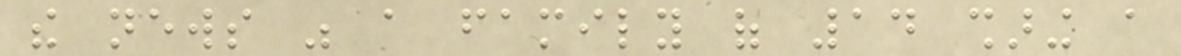the news was a family of 14 sharing a
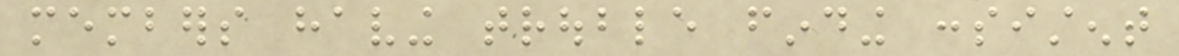members having trouble finding consistent
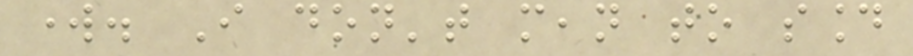work. I don't mean to sound
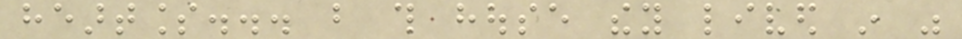heartless... but this house they lived in was
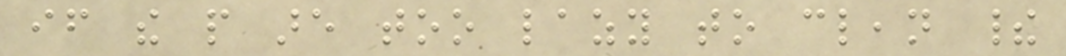if the people are too lazy to clean their
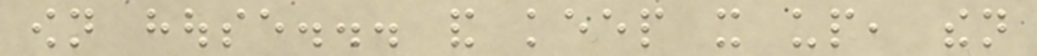own house... and keep it up, then
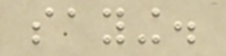saying.
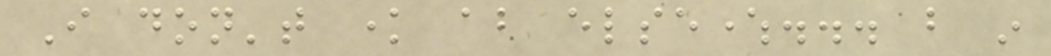I don't know about elsewhere... but in
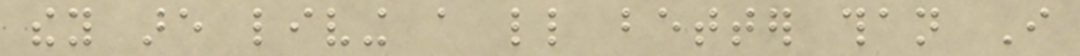they are living a little better than I
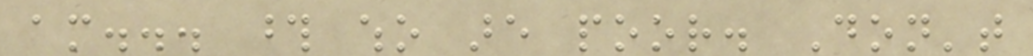am... those who are poor. Don't
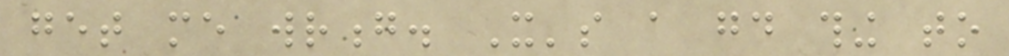get me wrong. It's a good thing to
